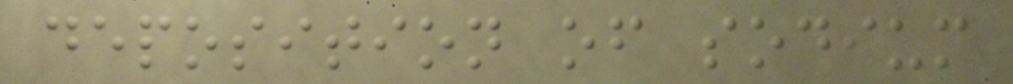deposition of sodium
